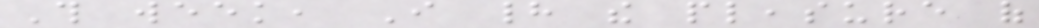This week, I had the pleasure of
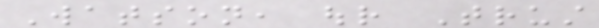Watson, our Trust
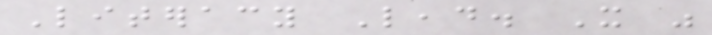Literacy Lead. It was
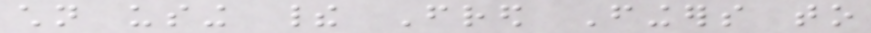children using their Fred Fingers to
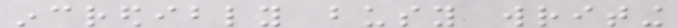incredibly busy writing
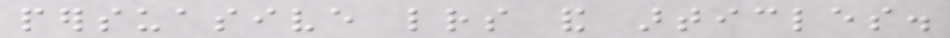persuasive letters and articles.
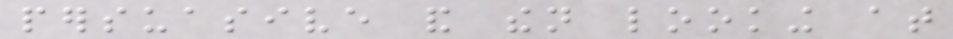persuasive and then looking at
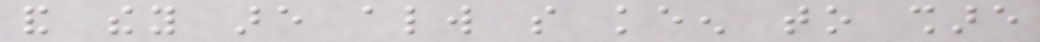and they are always so keen to share
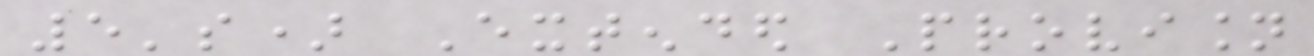5's) Extended Provision
